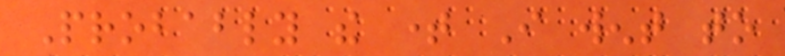Probably the time I went to
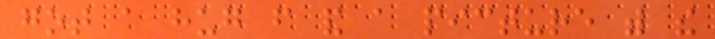got a hug from and a picture with the
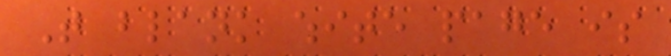That blank white page is
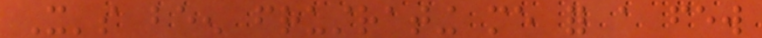It's been frustrating me for a few
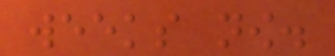weeks now.
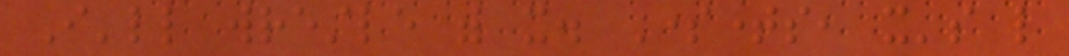I'll wrestle with it. Sometimes, it's like
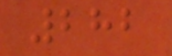282
